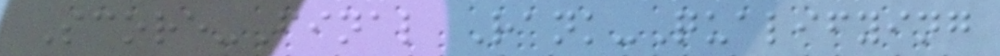Score-Final Rank-Qualifying
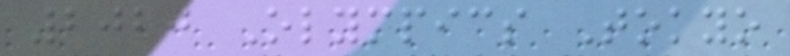2020 Olympics Tokyo
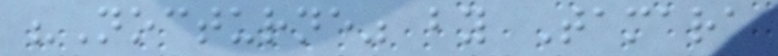"Nocturne" by Tamara
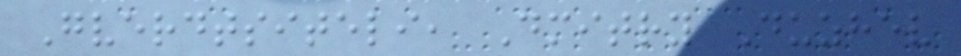Gverdtsiteli, Dmitry Duzhev
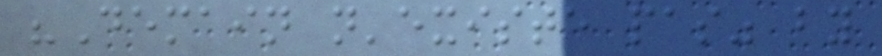"Demain n'existe pas" by
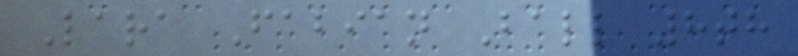Lara Fabian Ball 8th
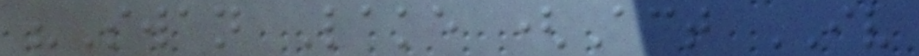"Swan Lake (Act IV
